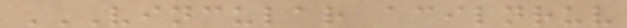VINCULAR ACILNRUV
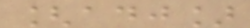[adj]
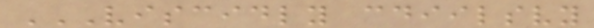VISCIDLY CDIILSVY
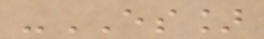-ES]
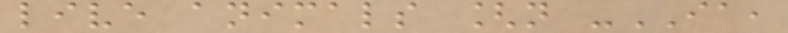live animals [n -IA,
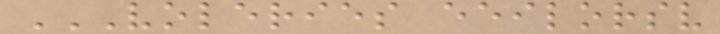VOLERIES EEILORSV
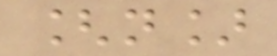[n]
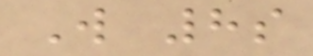W 8s
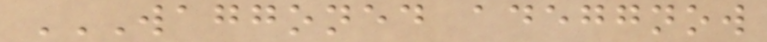WAGGONED ADEGGNOW
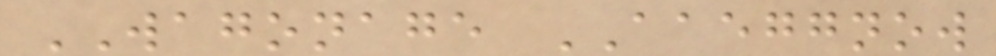WAGONAGE AAEGGNOW
